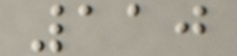110
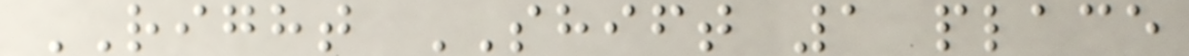RIGHT SHIFT 1 place
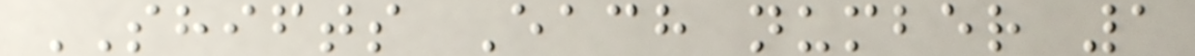SHIFTS Each number 1
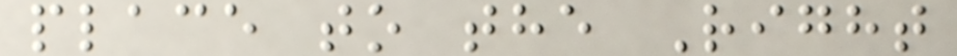place to the Right
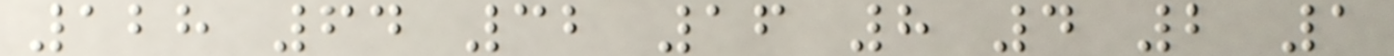128 64 32 16 8 4 2 1
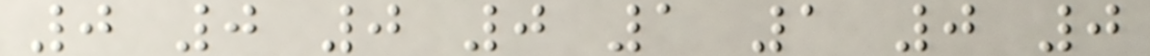0 0 0 0 1 1 0 0
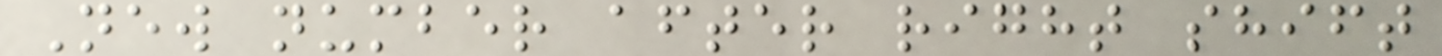New number after right shift
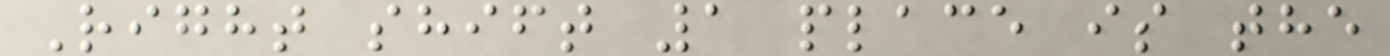Right shift 1 place is the
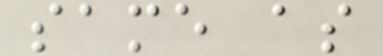same as
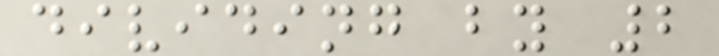dividing by 2
